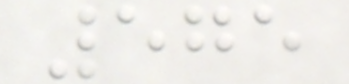575
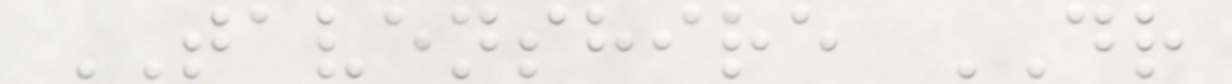TAVENSHIRE DR
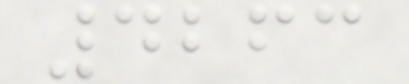4263
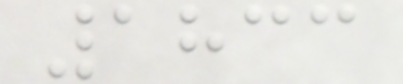1833
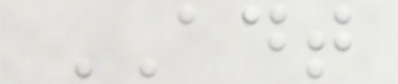ADT
